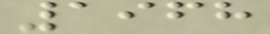1968
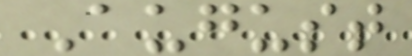August
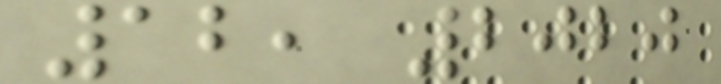12, 2020
